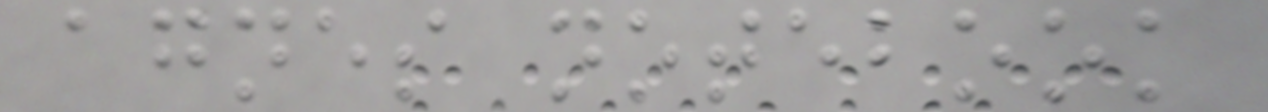agnes notebook
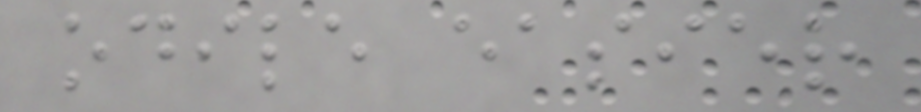odile easier
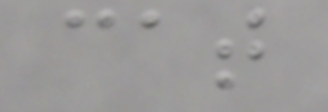cat
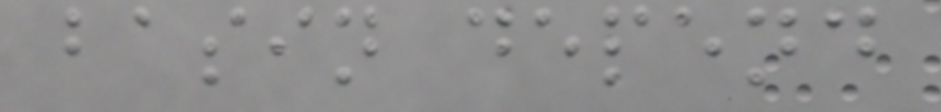basin depend
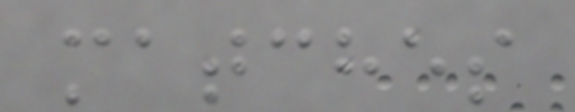matches
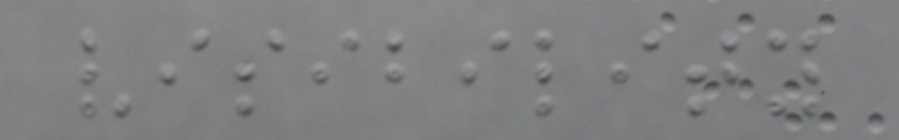visibility
